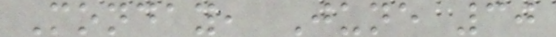Monday, June 30
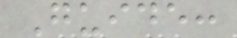Guide:
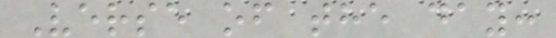Verse of the day:
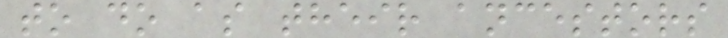to do as their ancestors
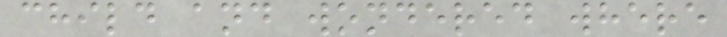child and wondered where
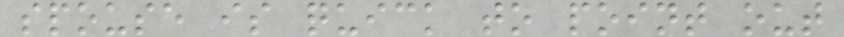spouse is quick to point out
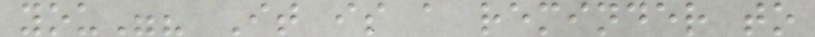you"? It is a reminder to
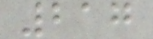217
